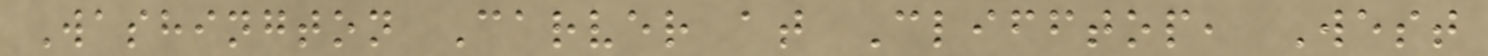Washington Carver at Clifftop, West
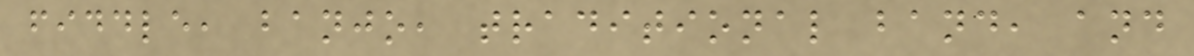fiddle, banjo, traditional band, and
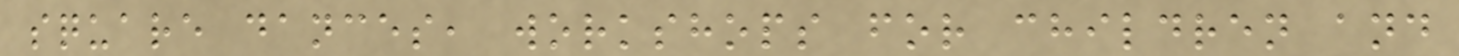square dances, workshops for children and
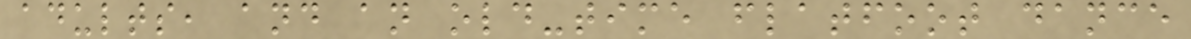adults, and an old-time flatfoot dance
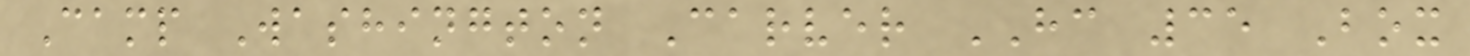Camp Washington Carver HC 35 Box
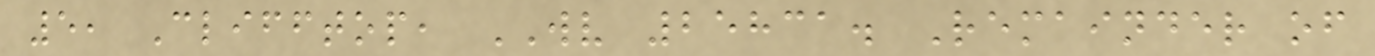5, Clifftop, WV 25831. Remainder of
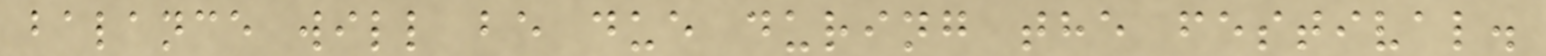balance will be due during the festival.
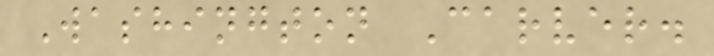Washington Carver.
